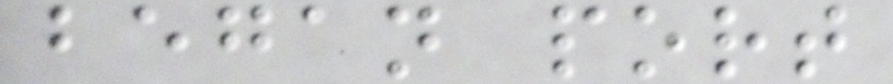began port
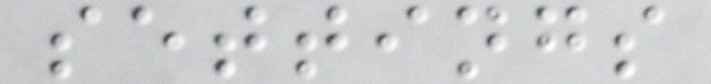settings
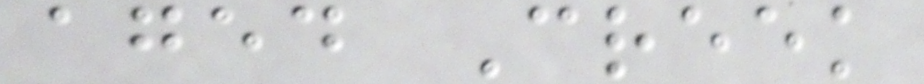aged Creek
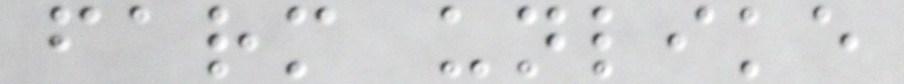farm unlike
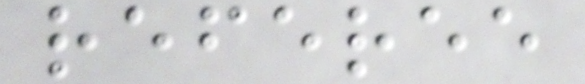referee
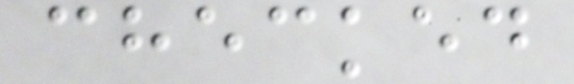checked
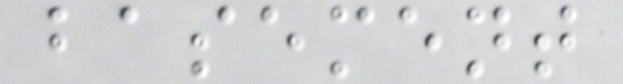basement
